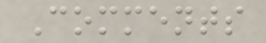Comments
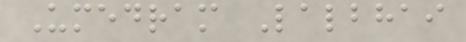Umedram Lalbhai
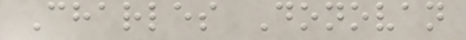Charles Donovan
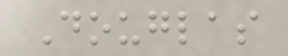Douglas
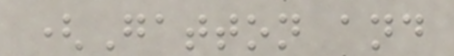(Gatton and
